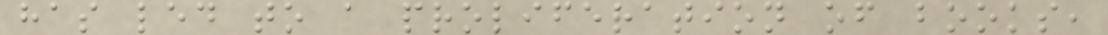has led to a proliferation of books,
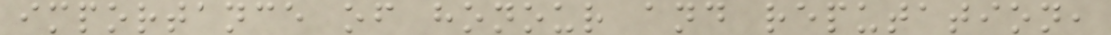importance of honour and reputation,
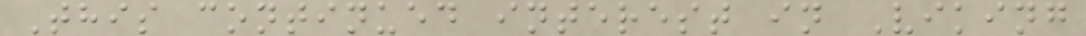This continued interest in Viking
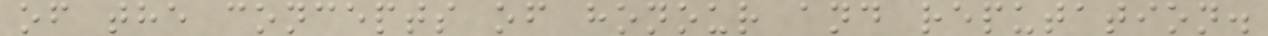of the concepts of honour and reputation.
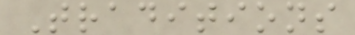Traditions
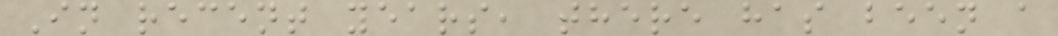In recent years, there has been a
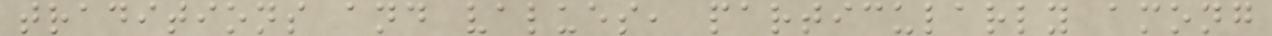traditions and values, particularly among
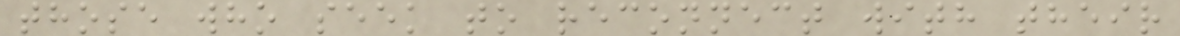those who seek to reconnect with their
